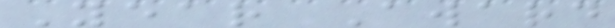Year Award
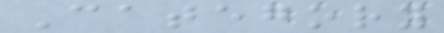Category
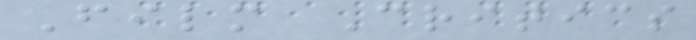Film Critics
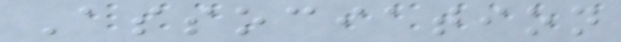Association
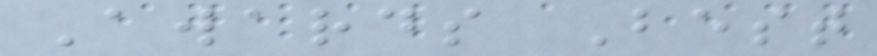Awards Best
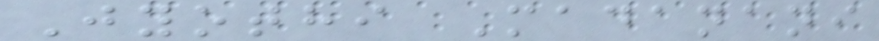Jyothi Madanani
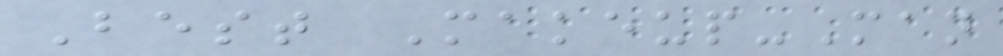Best Makeup-Man
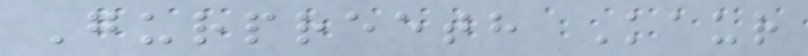Gurpreeth Kaur
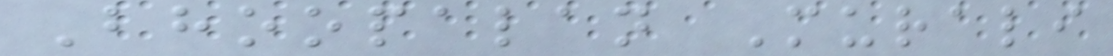Bhoopalan Murali
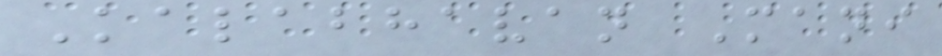Kalabhavan Mani
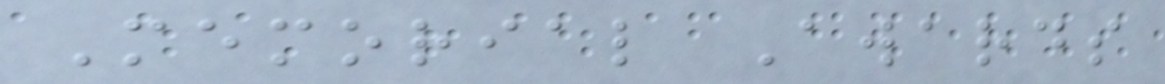Memorial Awards
